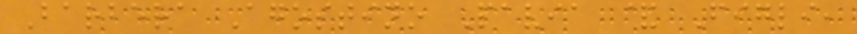Barbera Agostino Pavia & Figli,
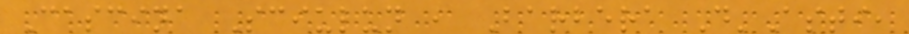Cascina Sciulun , Barbera D'Asti,
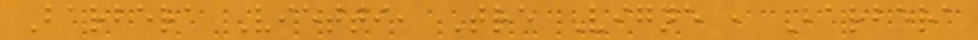Barbera Vietti, Tre Vigne , Barbera
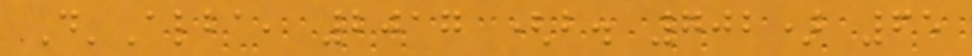D'Alba, 2017 (b. 702) 65
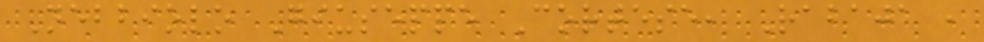Nebbiolo Giuseppe Cortese, Rabaja ,
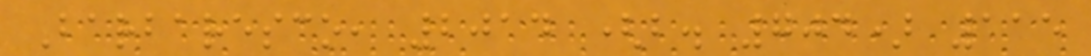Barbaresco, 2014 (b. 704) 115
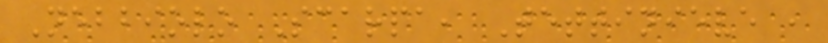Nebbiolo Scarpa, Tettinieve ,
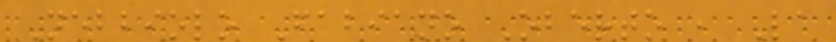Nebbiolo Fabiano Oberto , La
